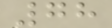78
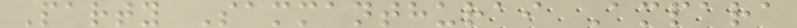Party Sammanthurai Ampara
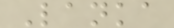Lanka
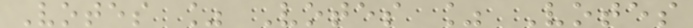Votes % Votes % Votes
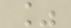%
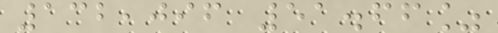132,096 51.66%
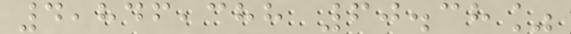4,846,388 60.38%
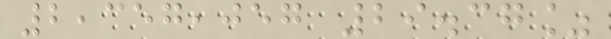2,357,057 29.37%
